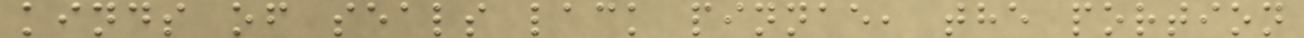kinds of seals lack pinnae, the portion
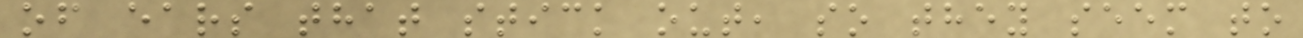of ears that stick out, so they seem to
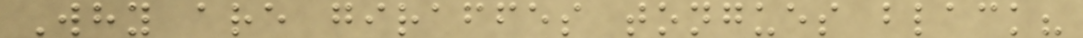Why are giraffes tongues black?
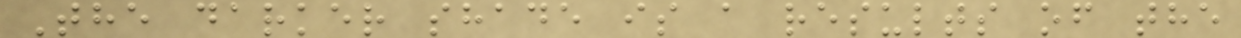The darker shade is a results of the
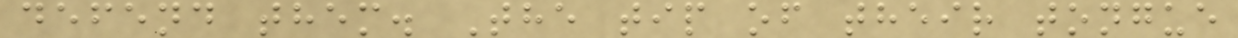defend them. The tip of their tongue
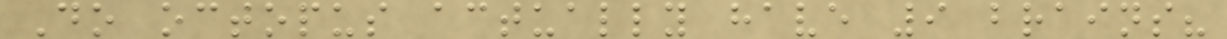Do octopus actually have 9 brains?
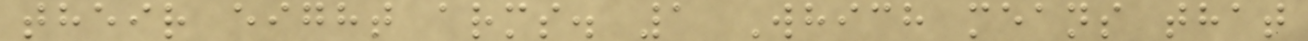their eight arms. 1 Which means that
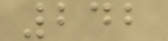242
